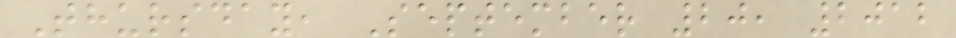Thursday, September 20, 2012
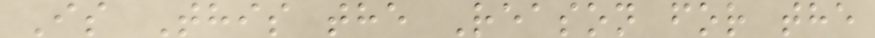Is This the Reason for the
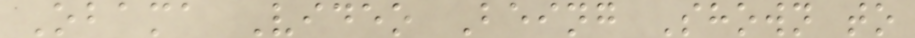Obama Video Being Shown to
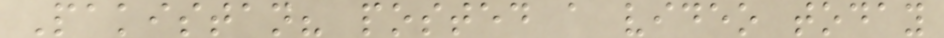Pakistan? posted a video today
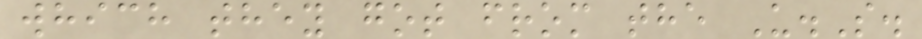which they got from the U.S.
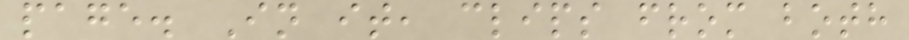page. In it, clips from both
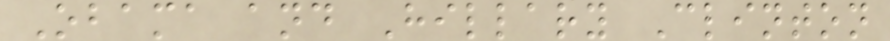Obama and Hillary Clinton
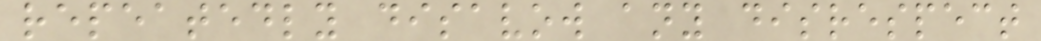repeatedly disavow any disrespect
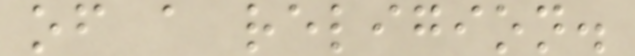of a religion.
